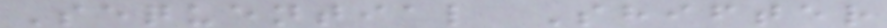Sequential Shifter
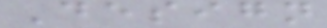Design
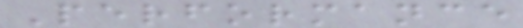Performance
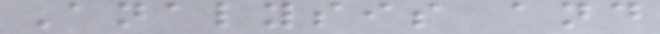Analysis and
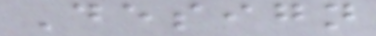Design
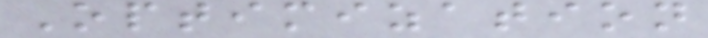Optimization
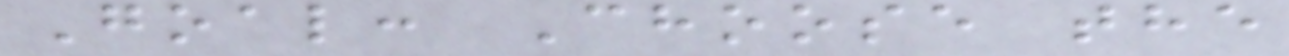Goal: Choose the
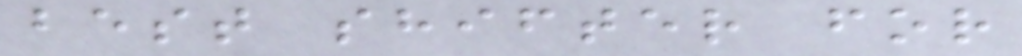best shifter for
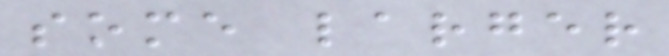some larger
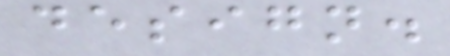design.
